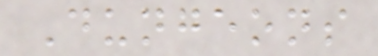Dungeons
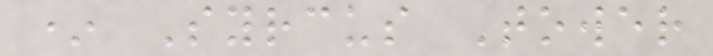* Syrcus Tower
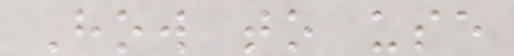How to use
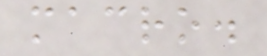macro.
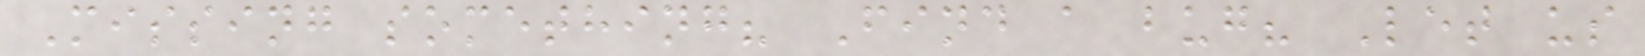Missing something? Find a bug? Let us
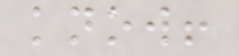know!
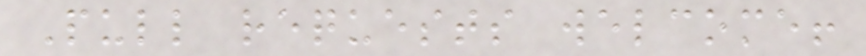Pull requests welcome!
